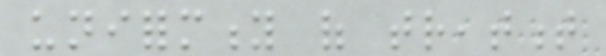uniformity of treatment
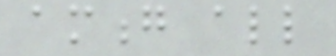among all
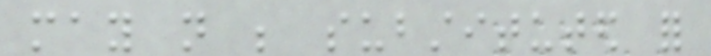may not be substituted for
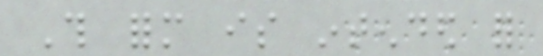This form is intended for
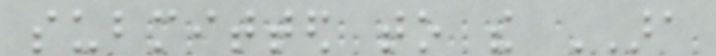submitted to the ARA
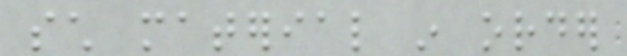such material in order
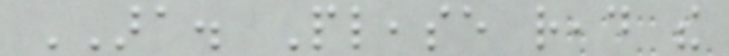ARA. Please read the
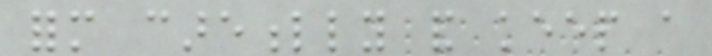form carefully and keep a
